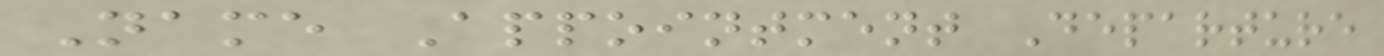Name Appointment Departure
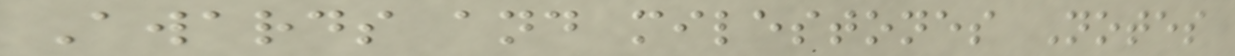Awards and milestones Notes
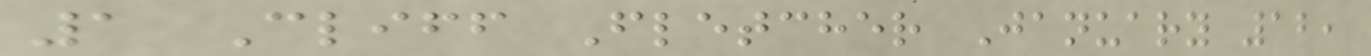1 Cliff Fletcher January 12,
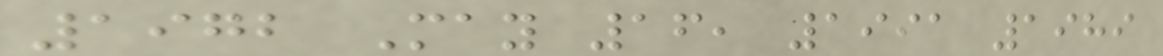1972 May 16, 1991 1989
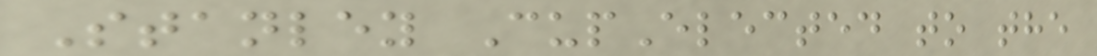Stanley CupElected to the
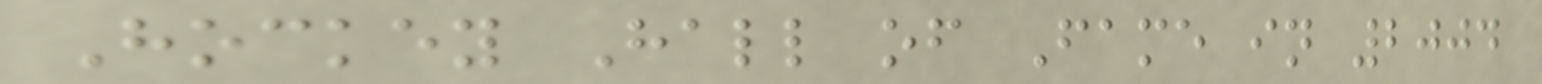Hockey Hall of Fame in 2004
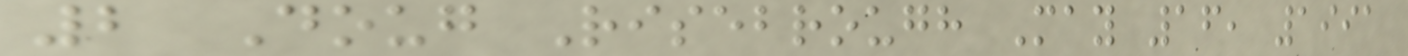2 Doug Risebrough May 16, 1991
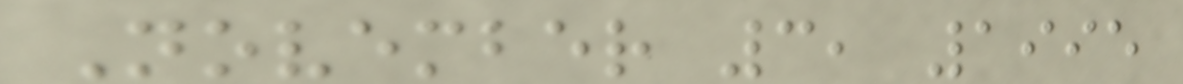November 3, 1995
